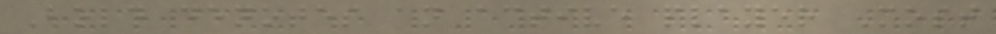Bold denotes an active player Most
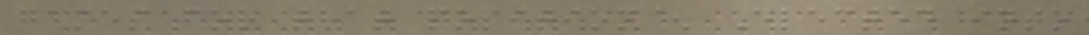games for that position^ Elected into
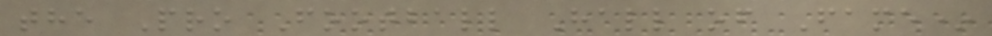the Pro Football Hall of Fame*
